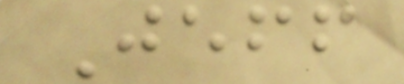Jeff
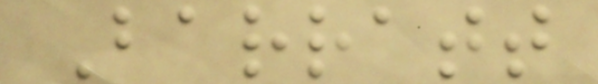Barratt
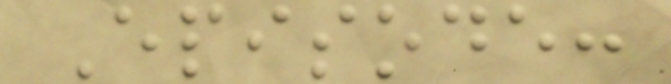Episode:
